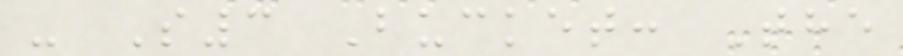- S3 Bucket: The
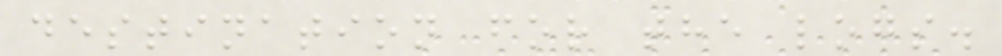destination for the logs.
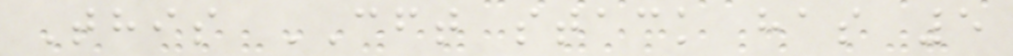This CFT stack has 5
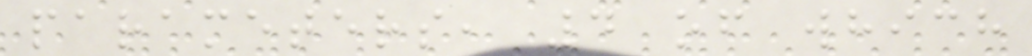parameters, 4 of which
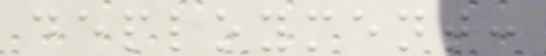deployment:
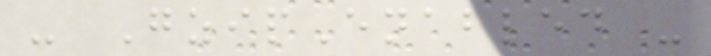- GzipEnabled -
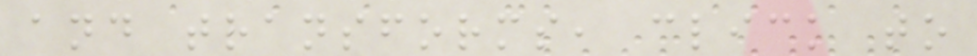and transforms, click to
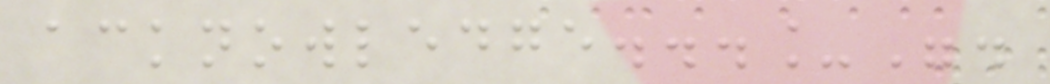acknowledge..._".
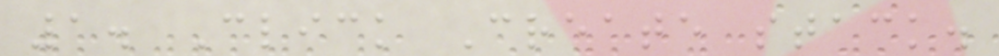1. Click Create stack.
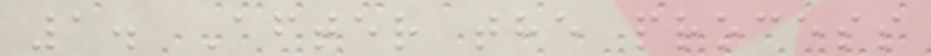1. After the process
